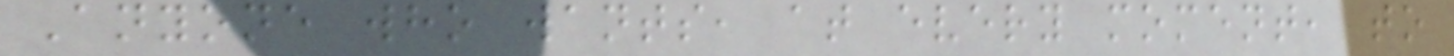Anyone who wants, at every moment, to
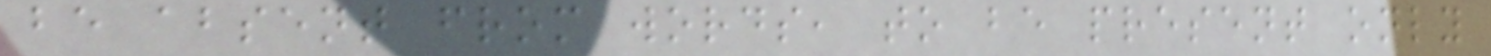be absent from words, to be present only
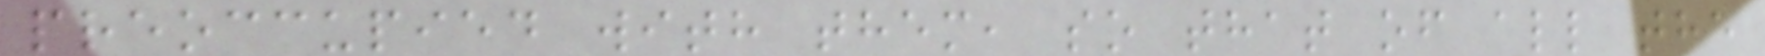preoccupied with them, so that of all the
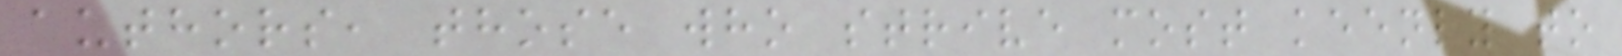authors, those who strive most keenly to
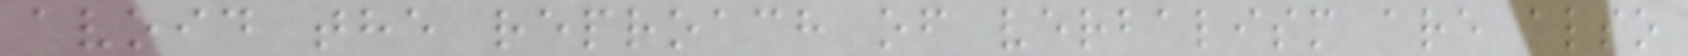avoid the reproach of verbalism are also
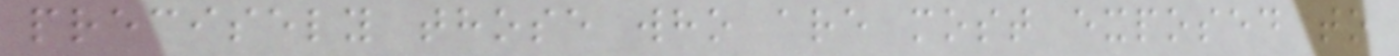precisely those who are most exposed to
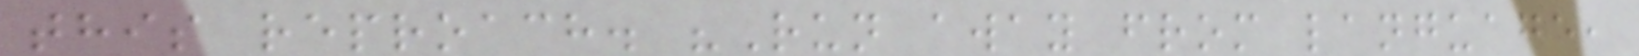this reproach. "Run away from language,
